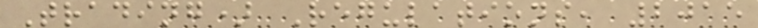Trading) Regulations, 2015
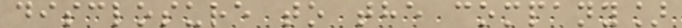disclosure to the company]
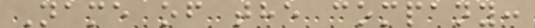Name of the company:
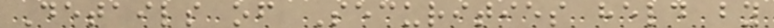Details of Securities held by
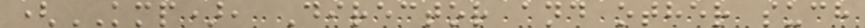(KMP), Director and other such
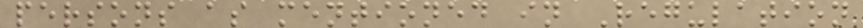persons as mentioned in Regulation
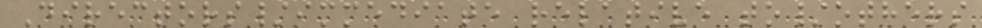Directors/immediate relative to/others
